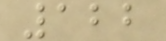122
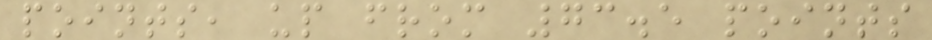points, up from 73.5 points
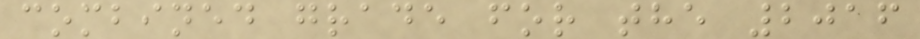combined grade for the 2016
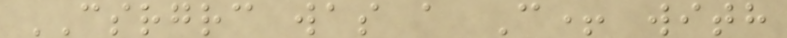CSRGRC was a C+ with
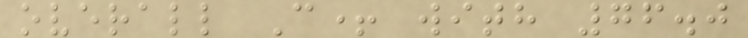overall C+ with 76.0
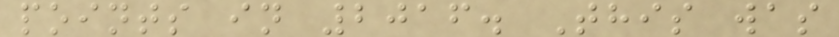points in 2016. This was
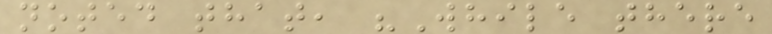noted that, "While there
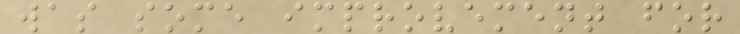was some improvement for
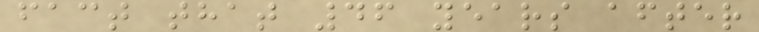fact that 46 years after
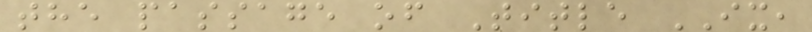the passage of Title IX,
